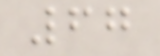67
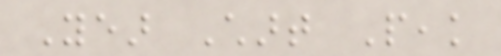Year Chart Peak
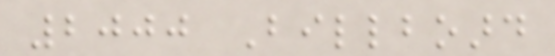2000 Billboard
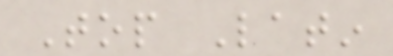Top Latin
